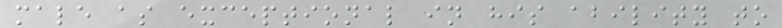male as exceptional in his ability to
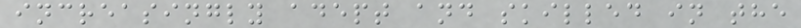increasingly adept and skilled in the
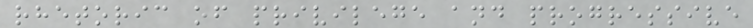rhetoric of privilege and progressive
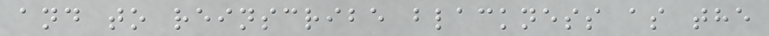and to reinscribe blackness as the
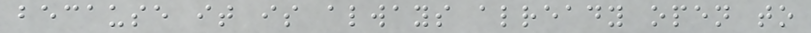because it is always already open to
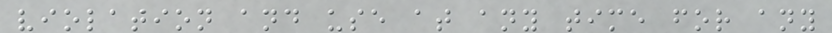violation and use at any time for any
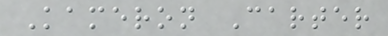Kameron Carter
